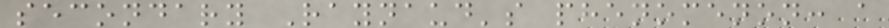secondary Raynaud's phenomenon: a
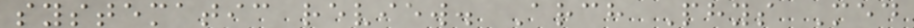systematic review. Arch Phys Med
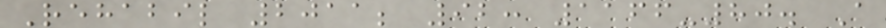Rehabil 2011; 92: 1166-80. A
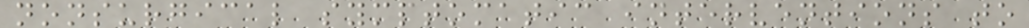nonsurgical symptomatic interventions to
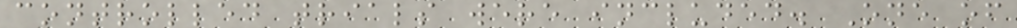controlled trials were included. One of
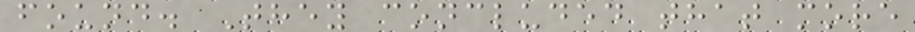found. They concluded that more
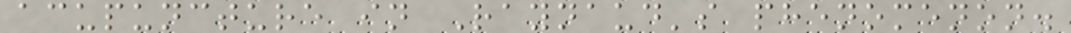acupuncture in Raynaud's phenomenon.
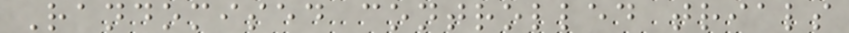Randomised controlled trials
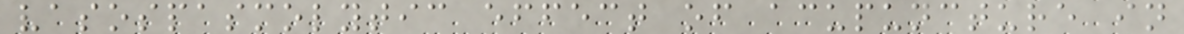vasospasmolytic effect of acupuncture in
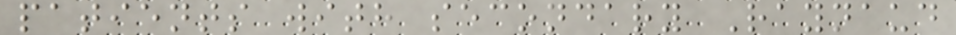patients with secondary Raynaud
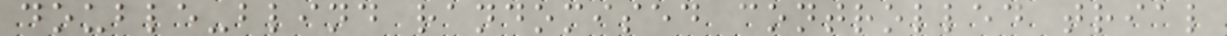double-blind randomised controlled trial
